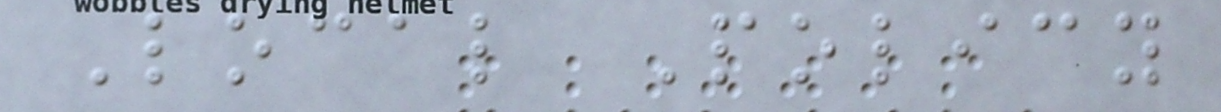Local Policy
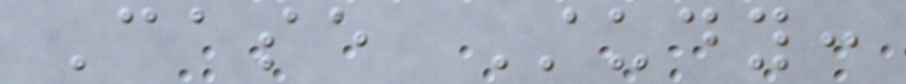Case Study:
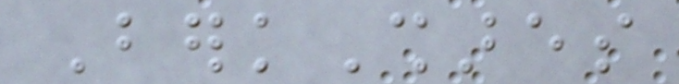BerkShares
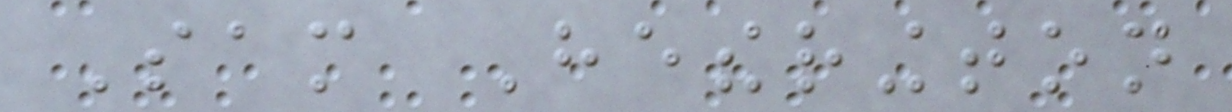Sam Hetherington
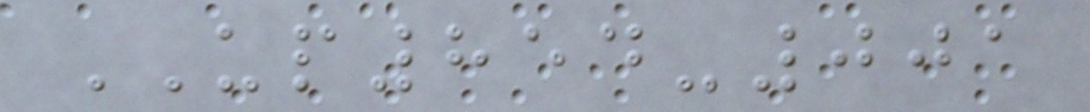UP854-001
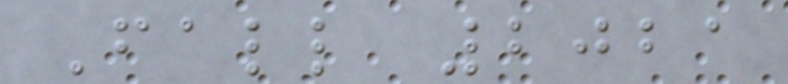Fall 2021
